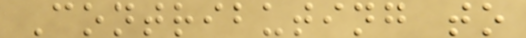Contributing to
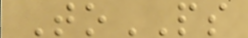ToPS
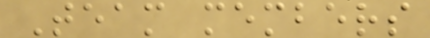Team members
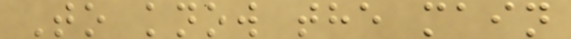To know the main
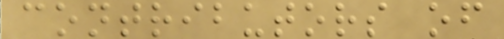contributors of
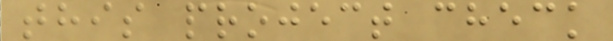this project check
